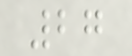27
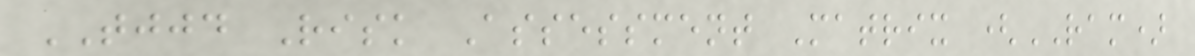TJJD Risk Assessment Matrix (RAM)
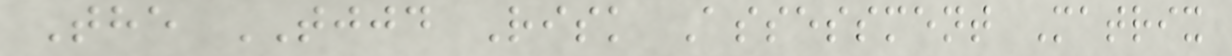The TJJD Risk Assessment Matrix
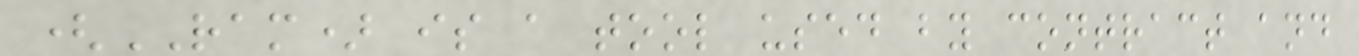(RAM) is a tool used by contract and
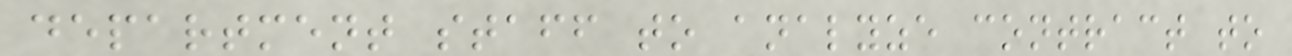department staff to analyze contract to
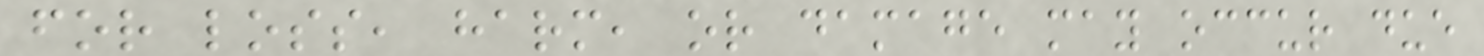for loss, harm, or damage may occur due
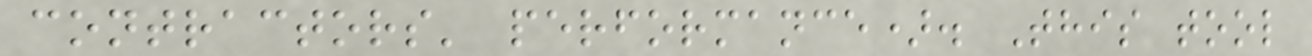contractors' performance). This tool
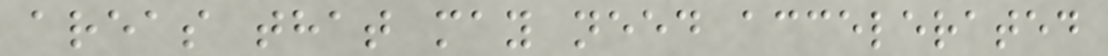areas that may need accelerated
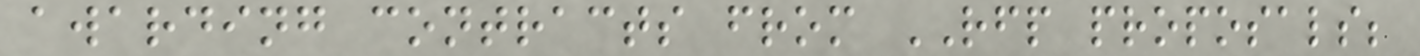awarding contracts from RFP proposals;
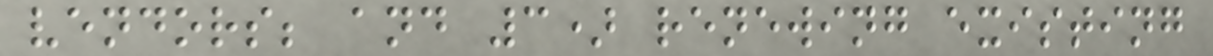vendors; and 3) renewing existing
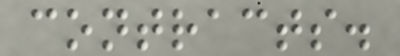contracts.
